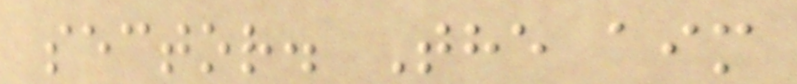sector. The aim
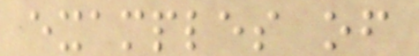examples of
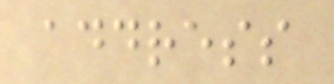address
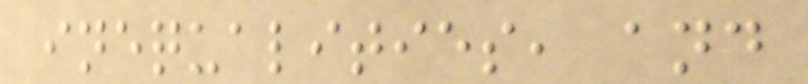inequalities, and
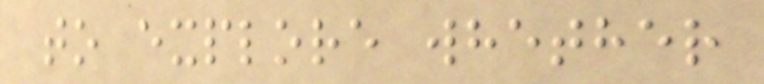to explore whether
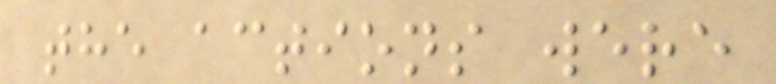the actions were
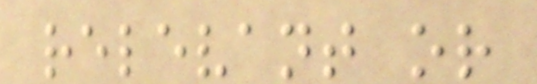relevant or
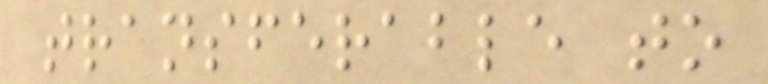transferable to
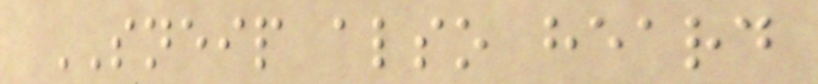SNEIP also heard
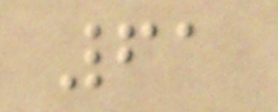61
